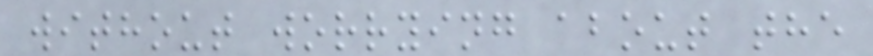without worrying about the
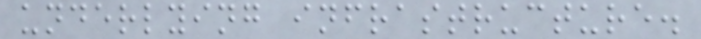underlying infrastructure.
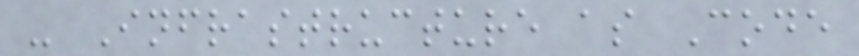- Infrastructure as Code
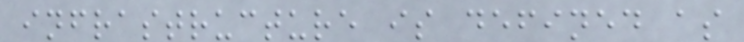infrastructure is defined as
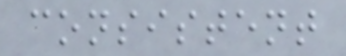consistent
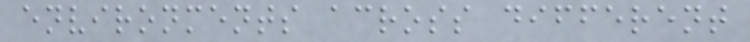environments across different
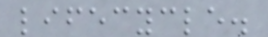lifecycle.
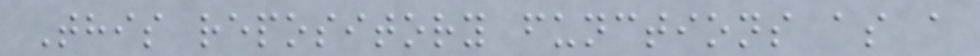This repository functions as a
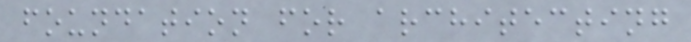foundation for architecting
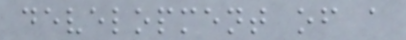development of a
